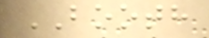BOOTH
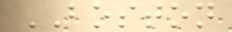BOSTON
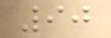90
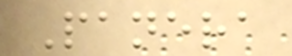Panera
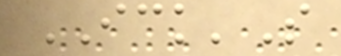ICK'S
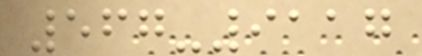567-9117
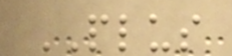PLUS
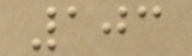103
